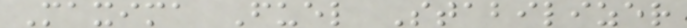Maxima Fuel Stabilizer
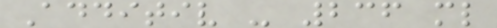Additiv - 236 ml
